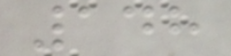148
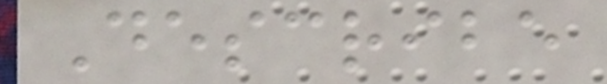Describe
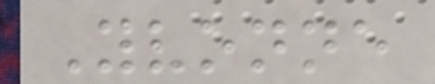Yvonne
